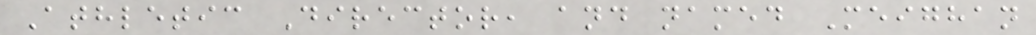Athletic Director, and named Meighan
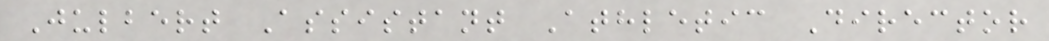Julbert Assistant Athletic Director
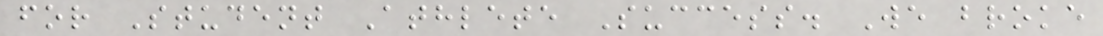for Student Athlete Success. We broke
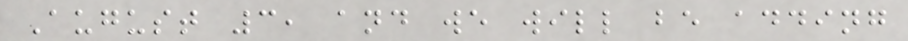August 3, and we will be adding
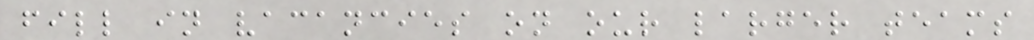fill in vacancies on our larger teams
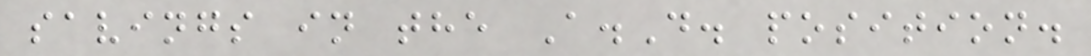savings in the A.D. position.
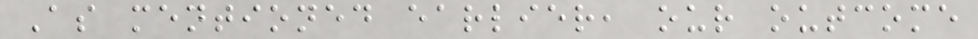As mentioned earlier, our outcome
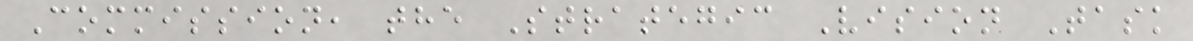Commission, the Strategic Vision Task
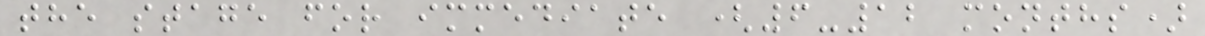the stage for immediate (6-12 months)
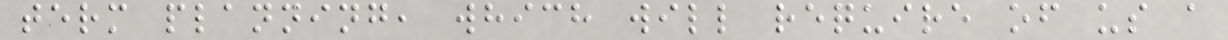term planning, which will require of us a
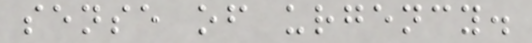sense of urgency.
